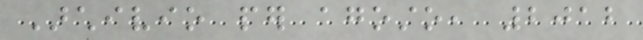Archivio per agosto, 2012
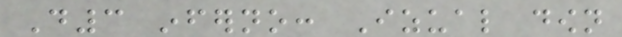D3 inferno: Izual down
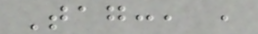Tag:, ,
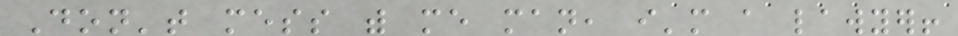Don't mess with me man, i'm a lawyer!
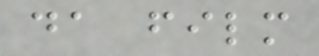da film
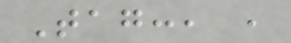Tag:, ,
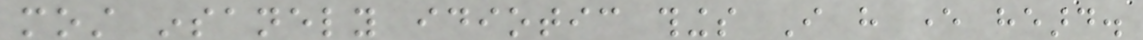most insanely idiotic things I have ever heard.
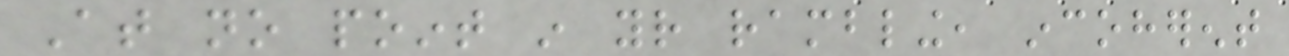At no point in your rambling, incoherent
